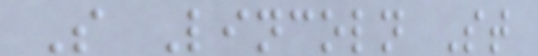S Lincoln St
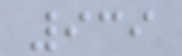939
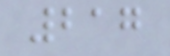217
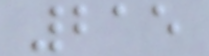215
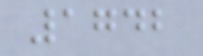1742
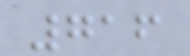716
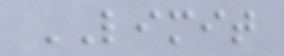LIMIT
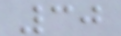30
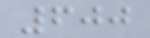600
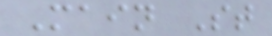Main St
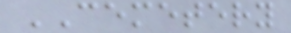CEMETERY
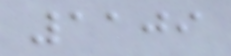1109
